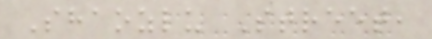Shaozlu Street,
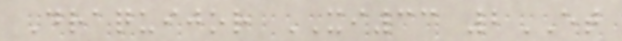Draquijor XI33 2ET
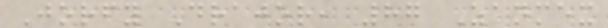Jorfy Drajor, 87 Zanmex
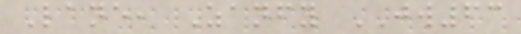Lane, Zanfy JW63
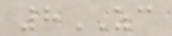8ZC
